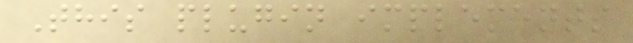This plugin implements
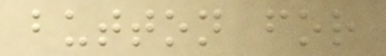button for
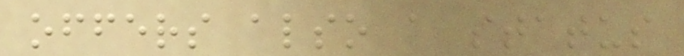offers also a status
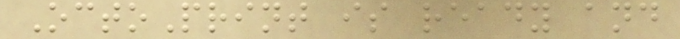OctoPrint is ready and
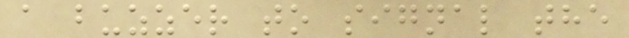a buzzer to signal the
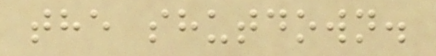the shutdown.
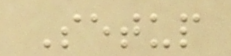Setup
